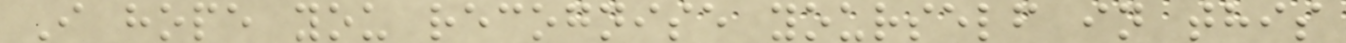I hope you recognise yourself in this
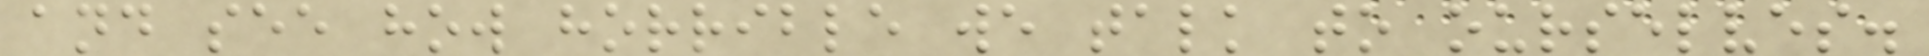and see how horrible we talk to ourselves.
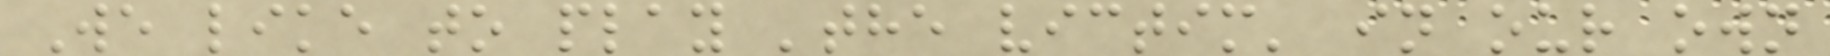We like to play 'the victim' in our own
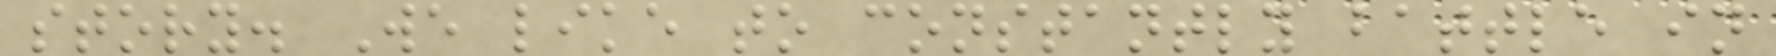story. We like to constantly battle in
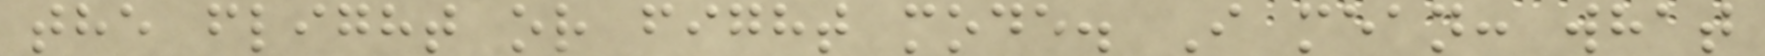the flight or fight mode. I mean: what
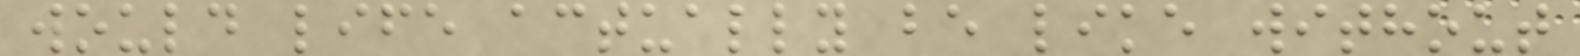would life actually be like without
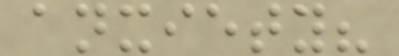anxiety?
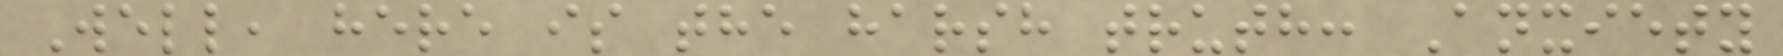Well, here is the harsh truth: Anxiety
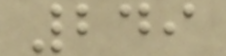249
